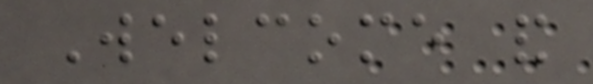Welcome and
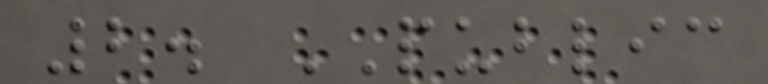2. PUBLIC
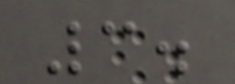3.
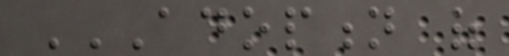ADOPTION OF
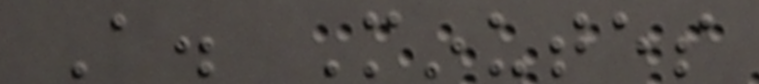A. Minutes
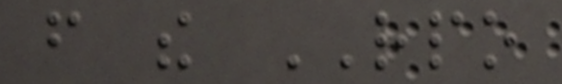from the RPO
